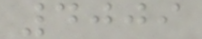4009
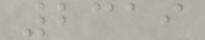2319
